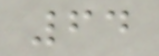64
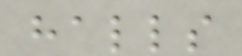halls
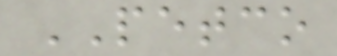PETCO
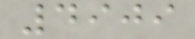4909
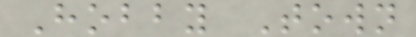Hobby Town
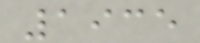1935
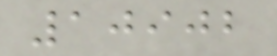10902
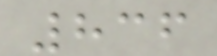836
